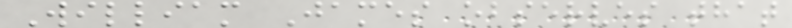William James observes that
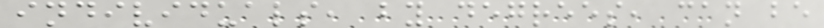individuals, by degrees, can be
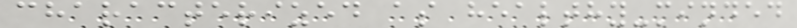characterized as healthy-minded
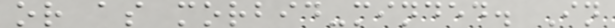or as morbid-minded. In
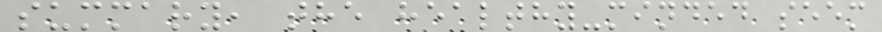summary, the healthy-minded seem
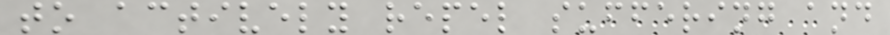to actively repel suffering and
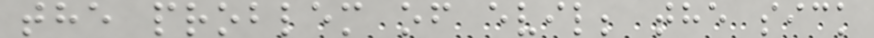the problem of evil; the sick
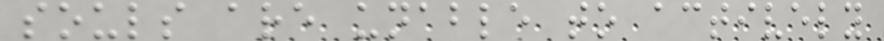souls are unable to actively
